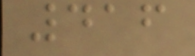416
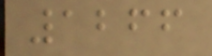1266
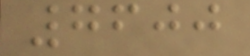7600
